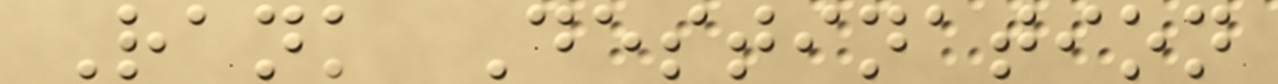Rank Destination
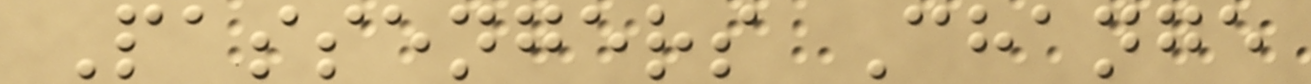Passengers Change
